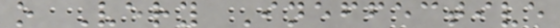o Very Ineffective
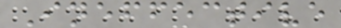Ineffective
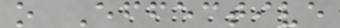o Effective
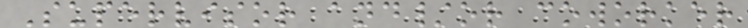Supervisor and/or coworker
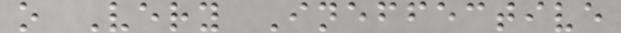o Very Ineffective
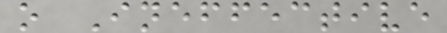o Ineffective
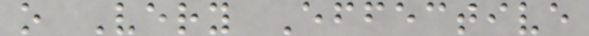o Very Effective
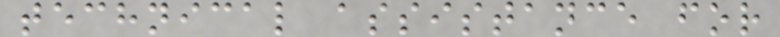technical assistance for
